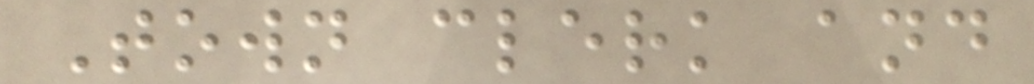Town clerk and
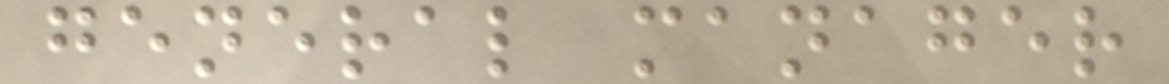general manager
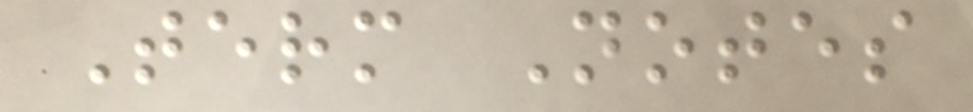Term Notes
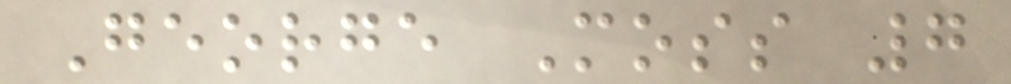George Moss 7
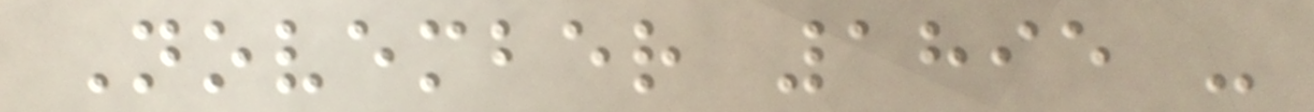November 1895 -
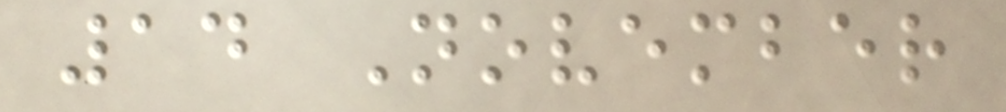14 November
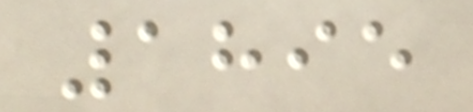1895
